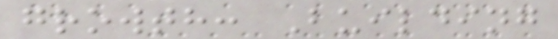growth: Building
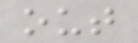out
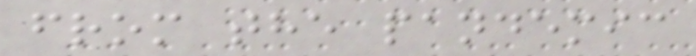from the pandemic
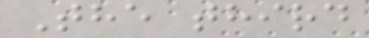The third
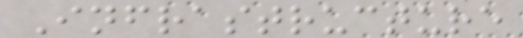Infrastructure
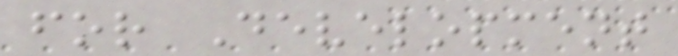for Development
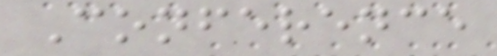Conference
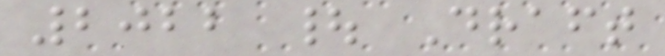2022 | Draft
